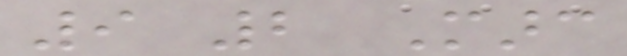9 2 Marc
